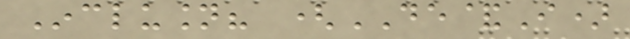Inclusion? (DE&I)
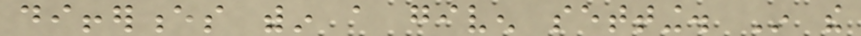differences within a given setting. In the
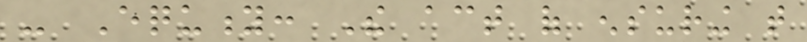- Equity: The act of ensuring that
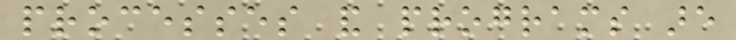processes and programs are
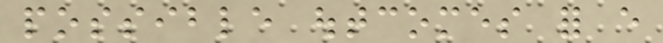possible outcomes for every
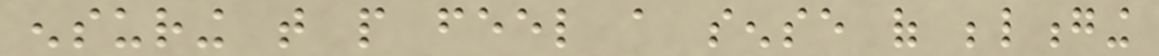ensuring that people feel a sense of belonging
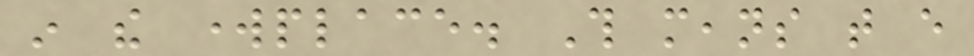in the workplace. This means that every
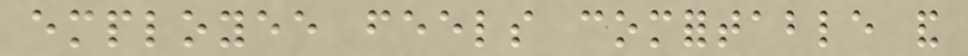employee feels comfortable and
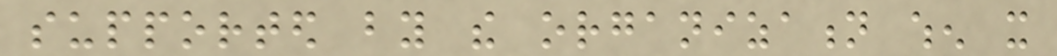supported by the organization when it
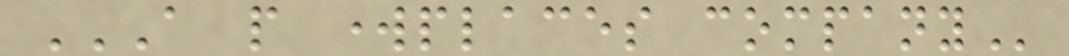A PEOPLE WORKPLACES COMPANY
